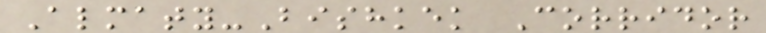Almaty-Bishkek Corridor
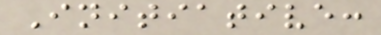Initiative:
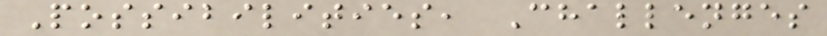Possibilities, Challenges
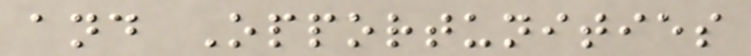and Opportunities
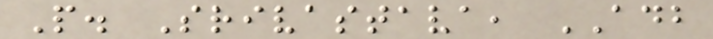P. Srivastava, ADB
